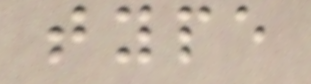type
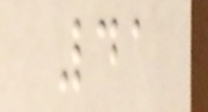41
